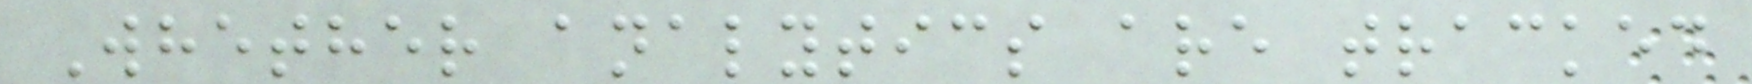Whether analytics are tracked
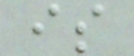is
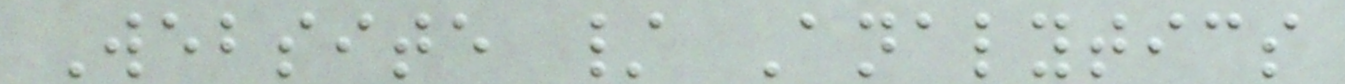Website / Analytics
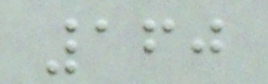160
